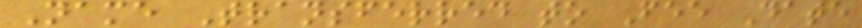Name Transferred to Fee Date
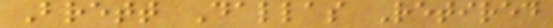Brett Dallas Retired
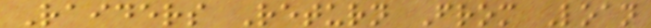Raiders Return From Loan
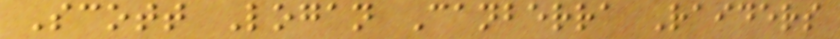Scott Logan Canberra Raiders
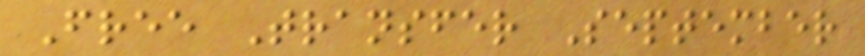Free Transfer September
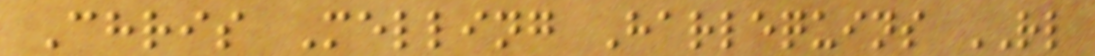Chris Melling Harlequins RL
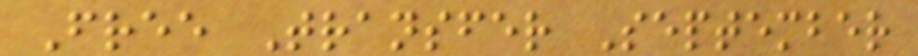Free Transfer September
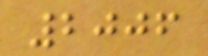2006
